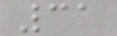31
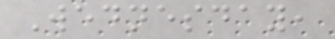Wednesday,
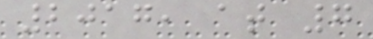2017, at 7
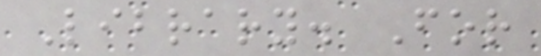Library. For
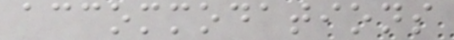accommodations
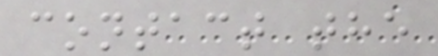contact the
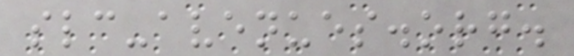slc-avenues.org.
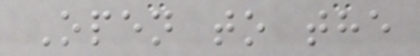Open to the
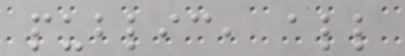public, all
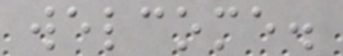welcome.
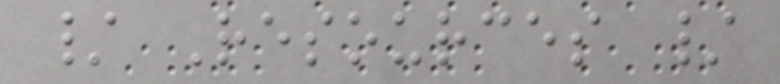/ Resources /
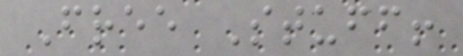Free Stuff!
